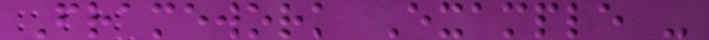Framework Example -
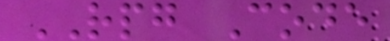RPG Code
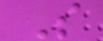S
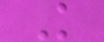K
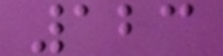123
